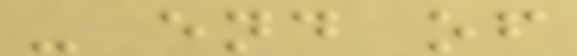- end of
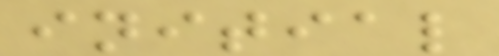initial
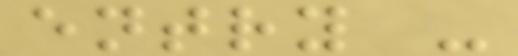entry -
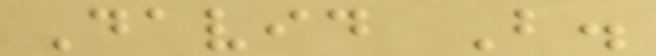David B.
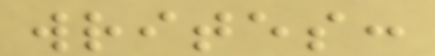writes:
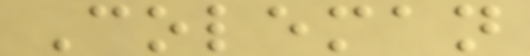Coleman
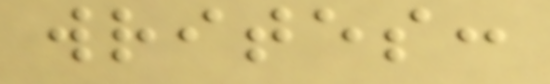writes:
